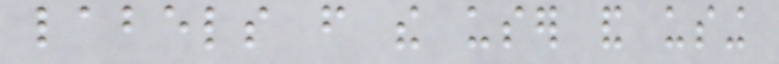labels from the user and using
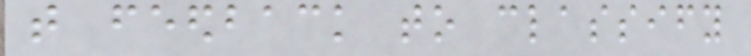that feedback to classify
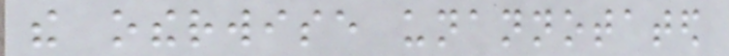the otherwise unannotated
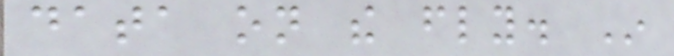data on the fly. In
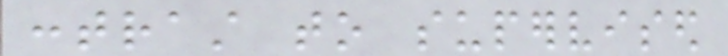contrast to supervised
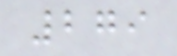279
